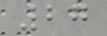27
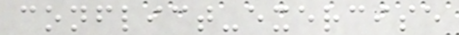conflict-exercise
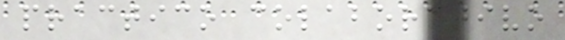practico colaborativo
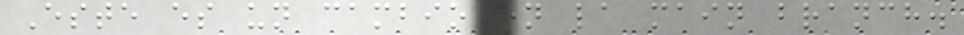Este es un cambio en la main branch.
